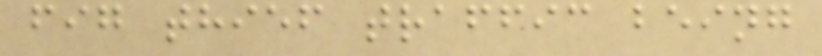fig thief traffic being
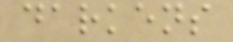darkens
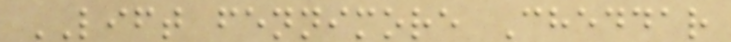LIFT fennimore Cheddar
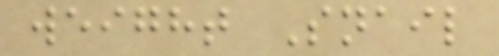weight Snail
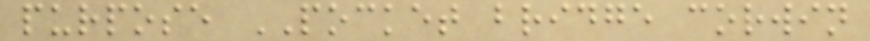purpose POCKET bridge corwin
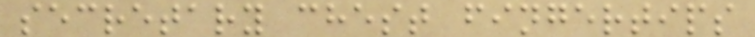secretary chest fingertips
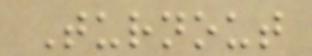Turnout
